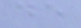de
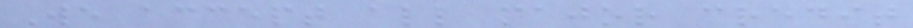We accept all major credit
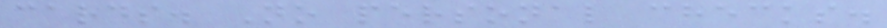cards. No personal checks.
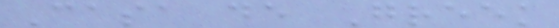Casa de Greek
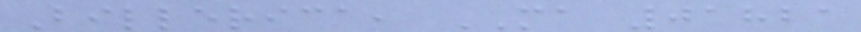Billerica, MA 01821
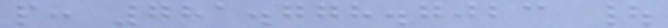p: 781.778.7023 |
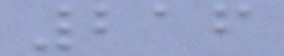216
